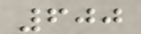600
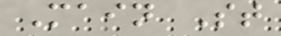Main St
